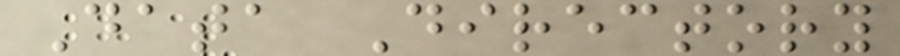Data Directory
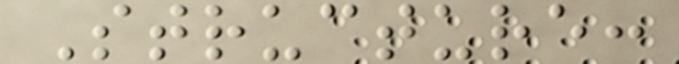Structure:
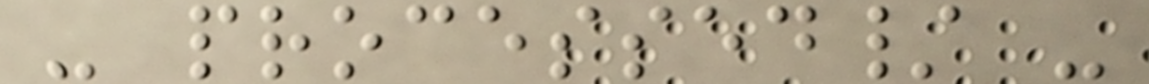- processed/ -
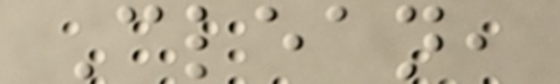Clean,
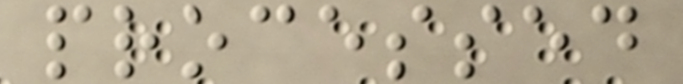processed
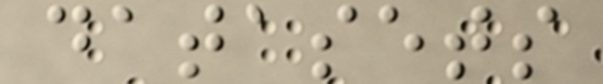datasets
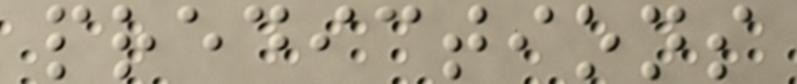predictions
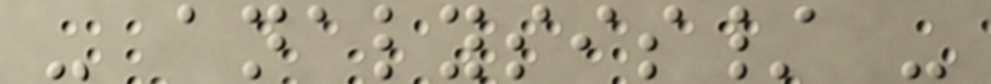- analysis/ -
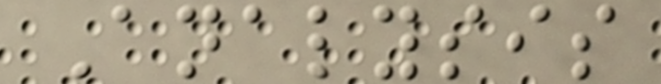Analysis
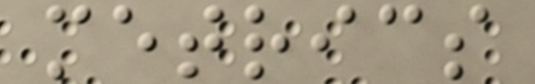metrics
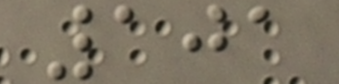101
